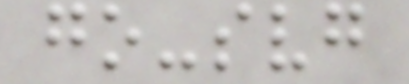go-svg
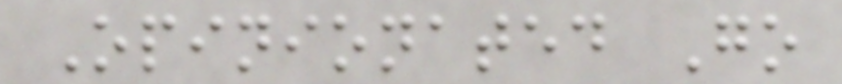Opinionated Go
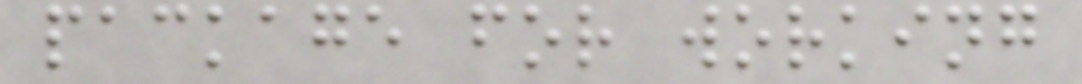package for working
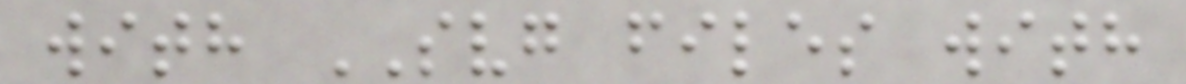with SVG files with
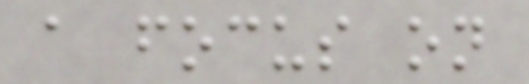a focus on
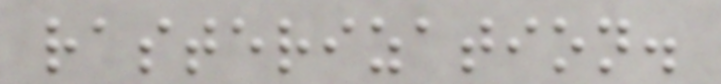rasterization.
